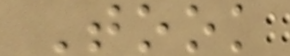Took
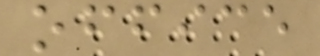office
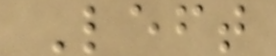Left
